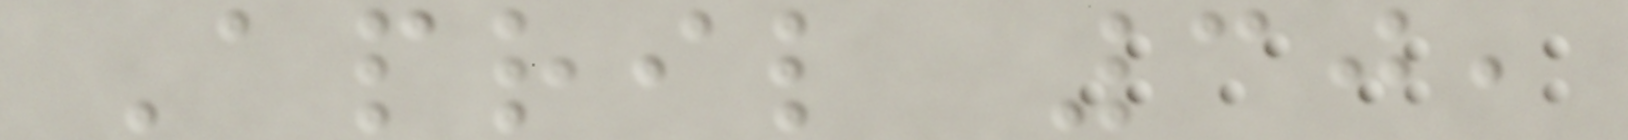April 30,
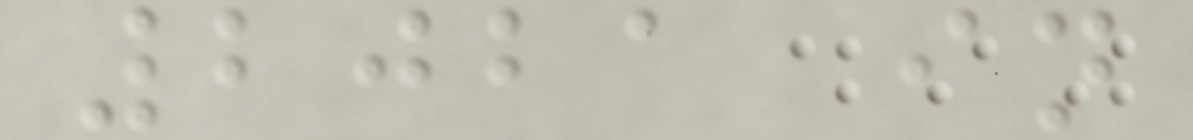2021 in
